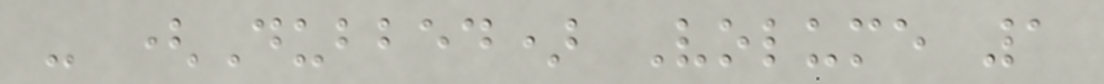- (Dubbed) Volume 1
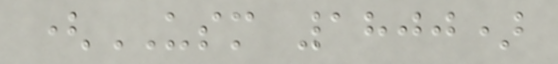(USM 1800)
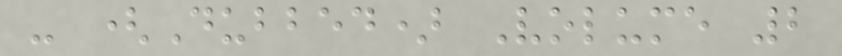- (Dubbed) Volume 2
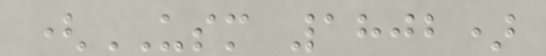(USM 1802)
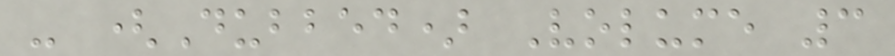- (Dubbed) Volume 3
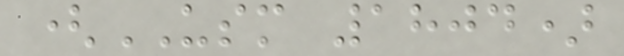(USM 1804)
